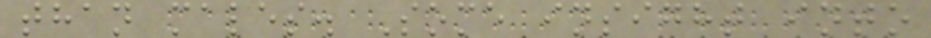than males. Some insight into
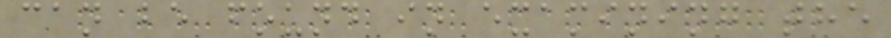can be found in examining the
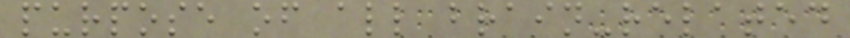purpose of all brain-related
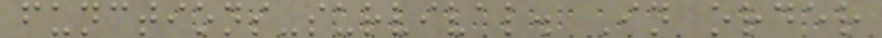functions-survival. In order
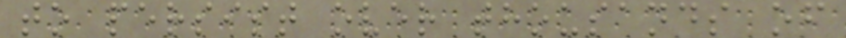to persist over thousands of
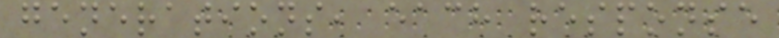generations, each response
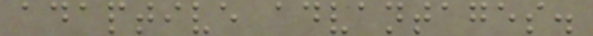adaptive advantages.
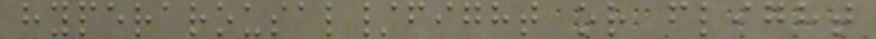hyperarousal/fight or flight
